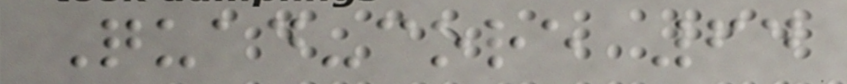Quad-core 64
